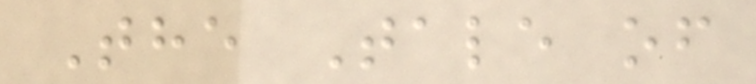The Tale of
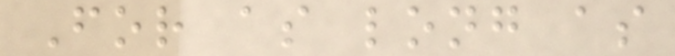For as long as
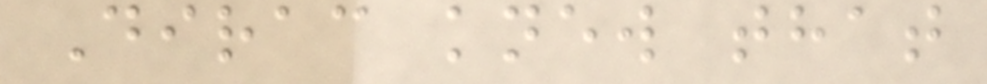Dirac knew that
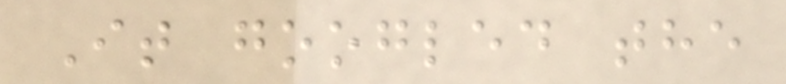It googled the
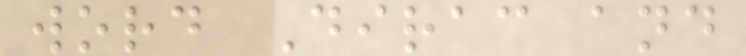word Dirac and
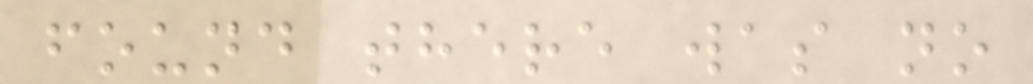found there was no
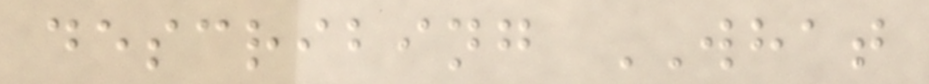describing WHAT
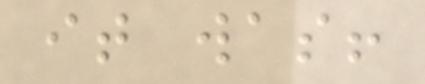it was!
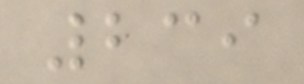239
